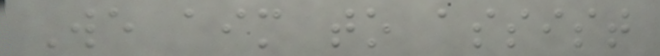We aim to assist
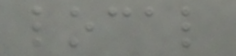local
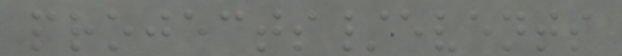projects/events
